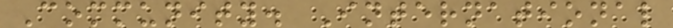Community. International
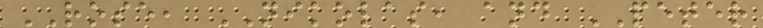ROSE, NIKOLAS, and PETER
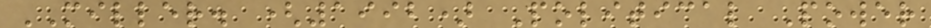MILLER. (1992) Political Power
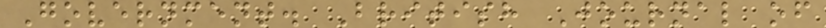Government. British Journal of
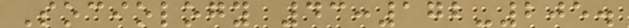Sociology 43:172-205.
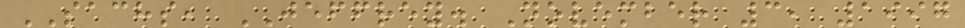SACHS, JEFFREY. November 3, 1997
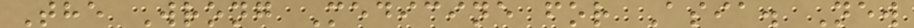The Wrong Medicine for Asia. New
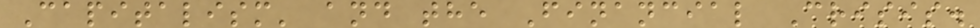Capitalism' and the Financial Crisis.
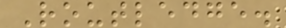Routledge.
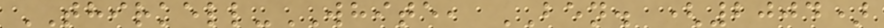THIRKELL-WHITE, BEN. (2004)
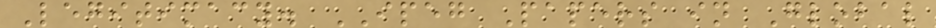Legitimacy. IPEG Papers in Global
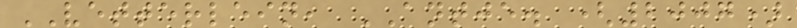VETTERLEIN, ANTJE. (2007)
